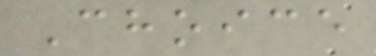Choice
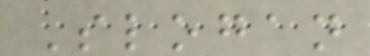Slogan
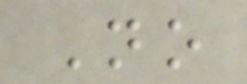No
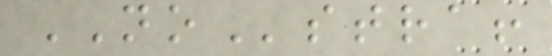NOstra!
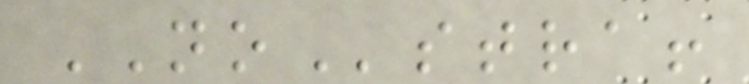NOstra!
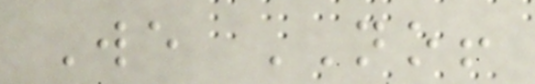We NO!
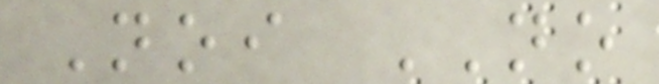Noi NO
